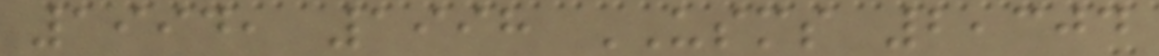1994, 1998 USMS 2,304
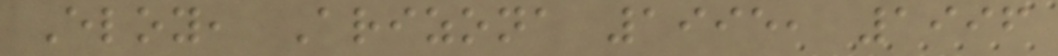Eloy, Arizona 1995, 1996
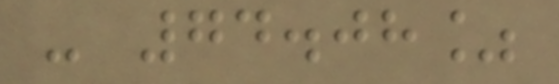- 74.08%
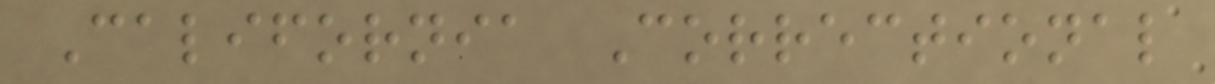California Correctional
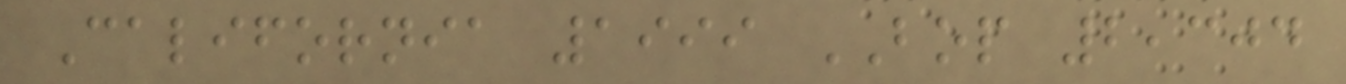California 1999 BOP 2,304
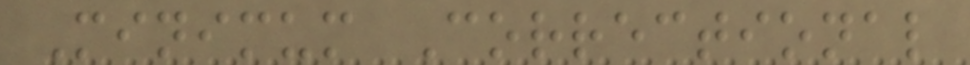Minimum Correctional
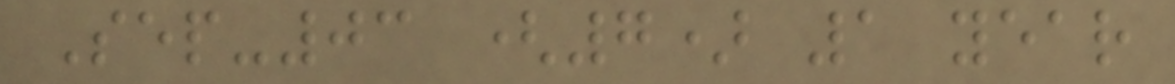Sep-03 (7) 1 year
